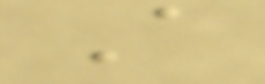A
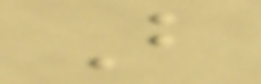B
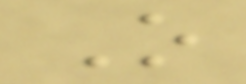O
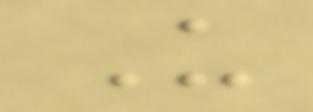U
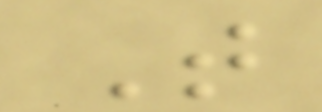T
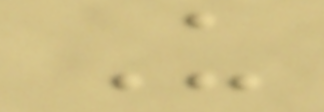U
